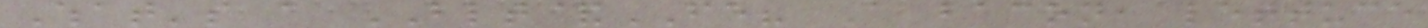What's a BLT&FE? A bacon, lettuce
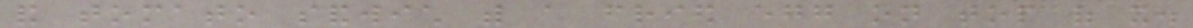and tomato sandwich with a fried egg on top of it.
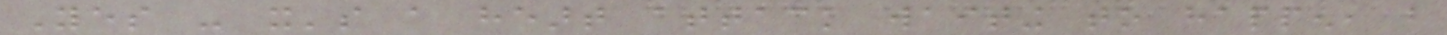Yes - it's a heart attack waiting to happen, but
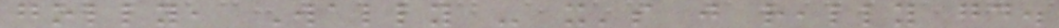golly, Wally - it's just really good.
